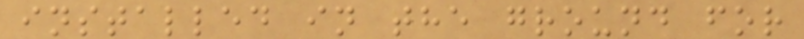installed in the ground for
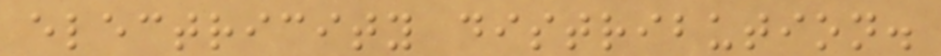electricity distribution.
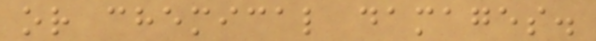or chemical damages.
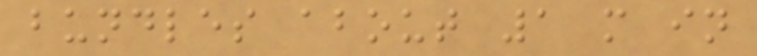bundles about 1 m in
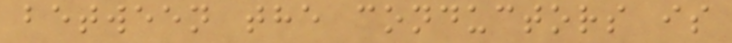between the conductors is
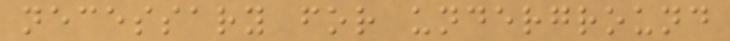necessary for underground
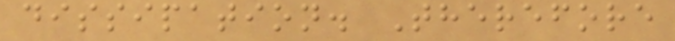dissipation. Therefore
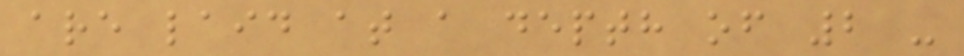are laid at a depth of 2 -
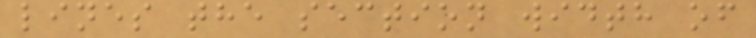lines the section width of
